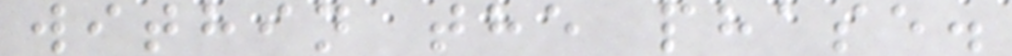within the phase.
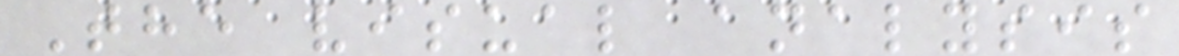The visual analysis
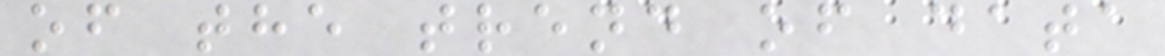of the trend of data
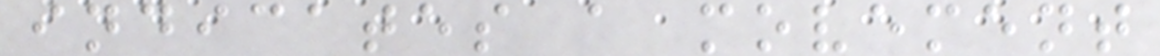indicates a movement
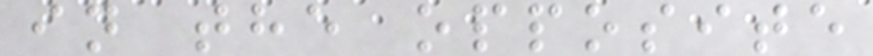in the opposite
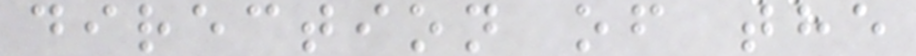direction of the
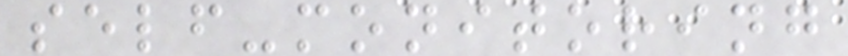self-monitoring
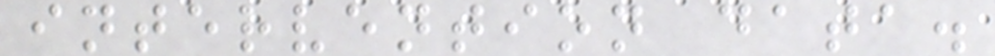intervention data.
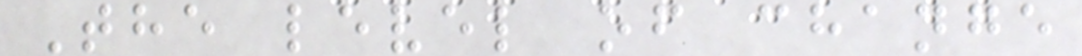The level of change
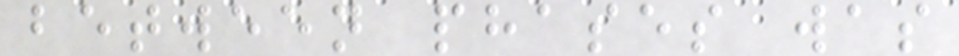between phases was
